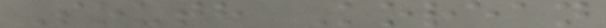South Korean
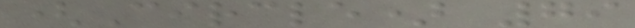(Circle) 79
